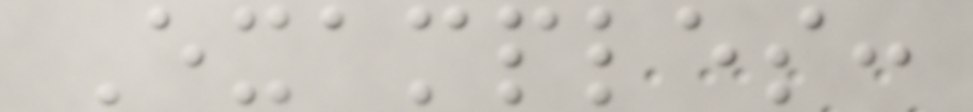Examples:
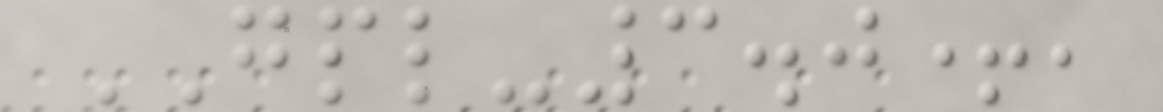GPL-3.0+,
